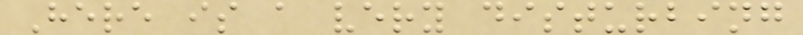Here is a very disturbing
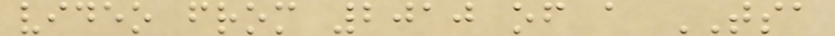video from 2010 of a TSA
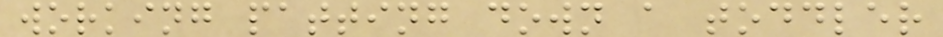working patting down a toddler
